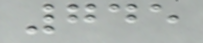745
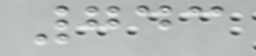743
